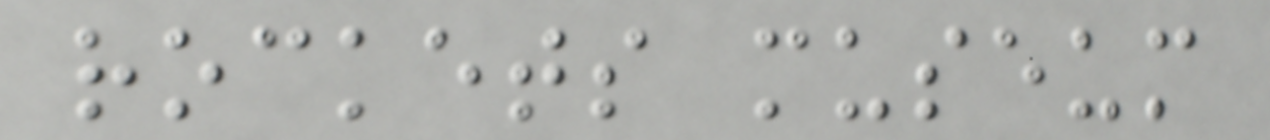rockets museum
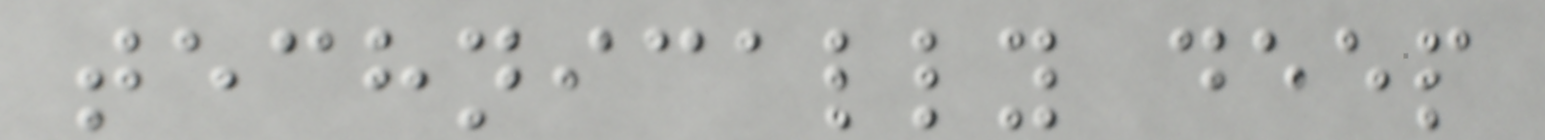technically deep
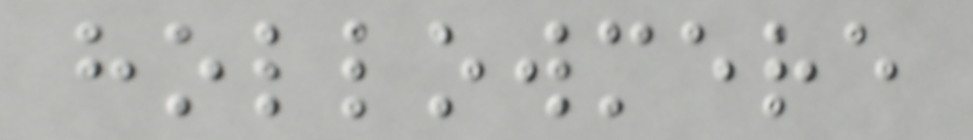hollowmere
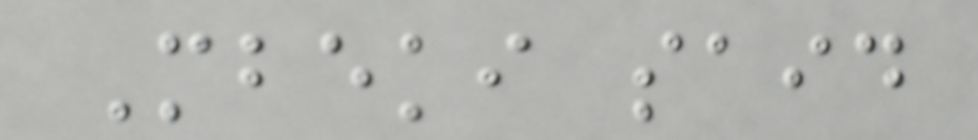Mbeki said
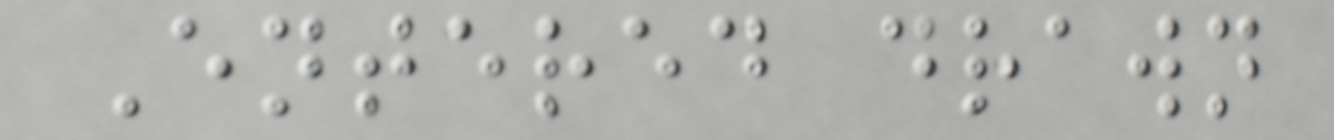Entered drawn
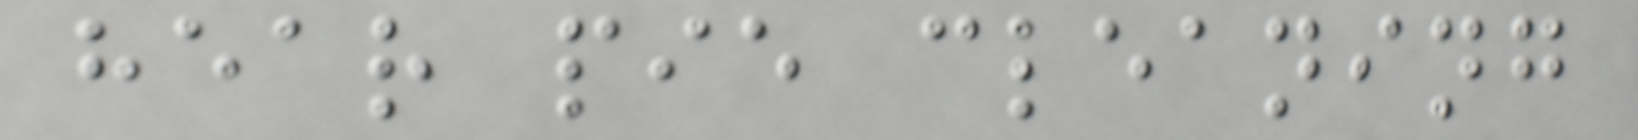hear pie cleaning
